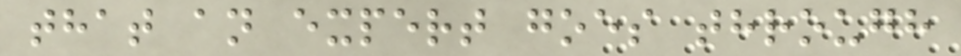that an expert goes through
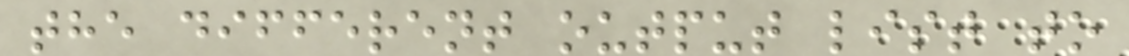the different output list to
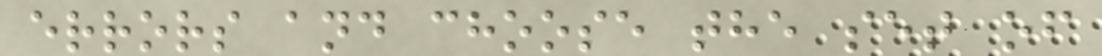errors and choose the set of
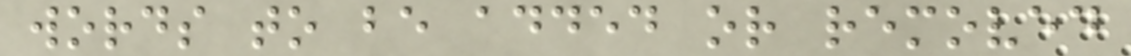words to be added or removed
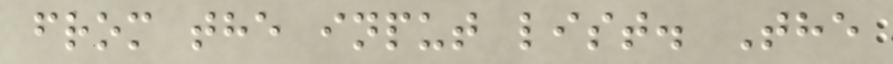from the input list. The
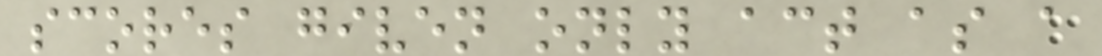scores given only act as a
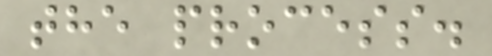the process.
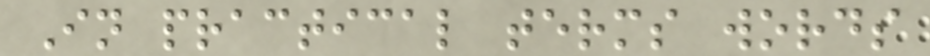In practical terms words
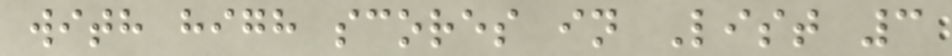with high scores in List 3
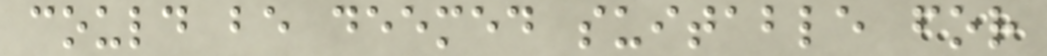could be deemed suitable for
